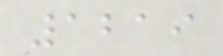1219
